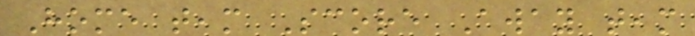Home team Score Away team
